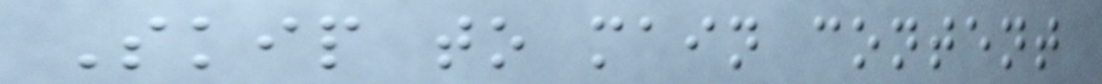Skip to main content
